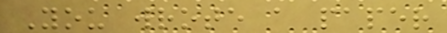You wrote a paper
